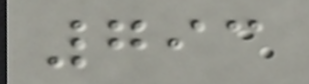793
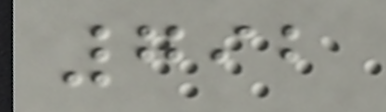792
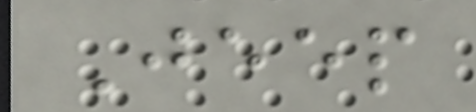Jeep
